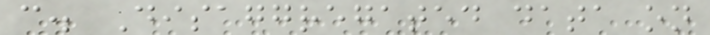c. Disaggregated data on
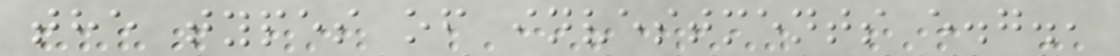the types of investments e.g.,
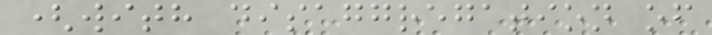(with disaggregation of
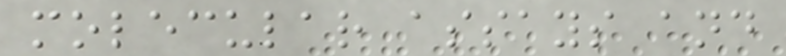molecular assays and
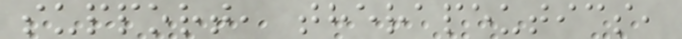support, therapeutics,
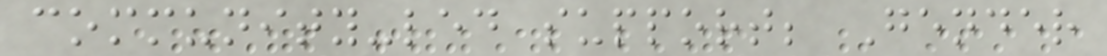community-led support; Gender
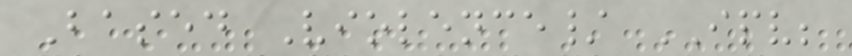Based Violence/ IPV;
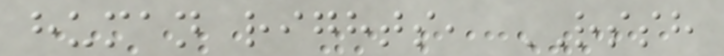human rights, RSSH
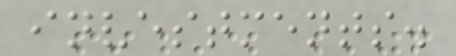investments.
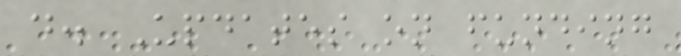d. Updates on funding
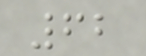62
